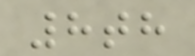8th
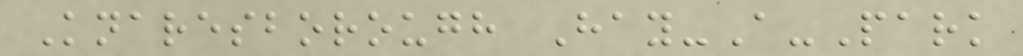Knaresborough Hay-A-Park
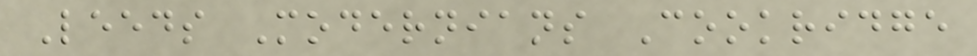Leeds Modernians Cookridge
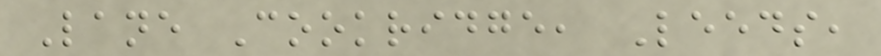Lane Cookridge, Leeds,
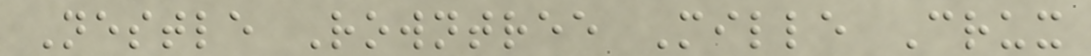Nestle Rowntree Mille Crux
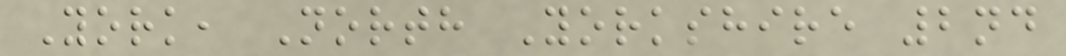York, North Yorkshire 2nd
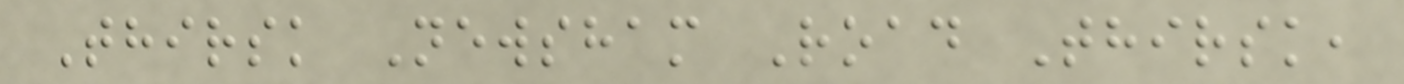Thirsk Newsham Road Thirsk,
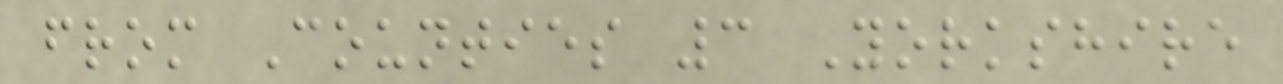from Counties 3 Yorkshire
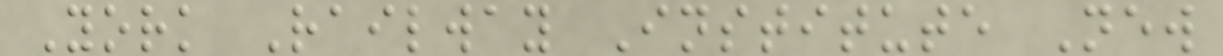York Railway Institute New
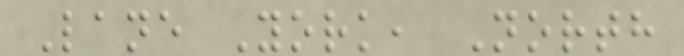Lane York, North
